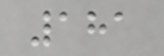181
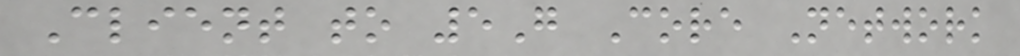Client to 5G Core Network
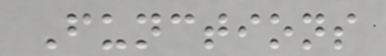Functions
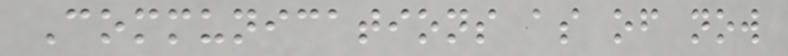Communications as of now
